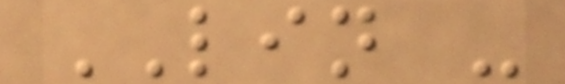LIN -
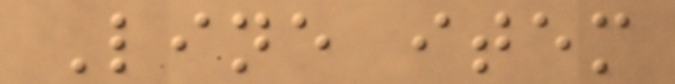Line item
